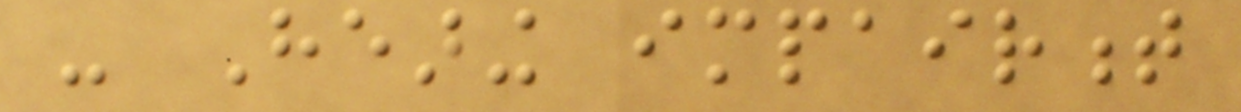- Hearing impairment
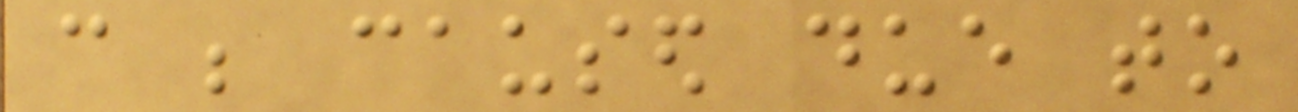can be caused due to
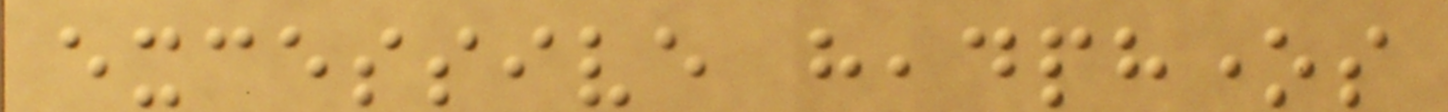excessive headphones
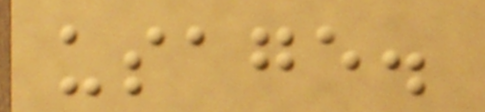usage.
